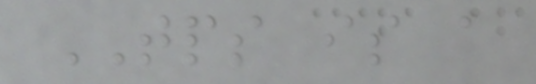TPS is a
